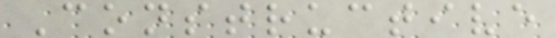Constructive
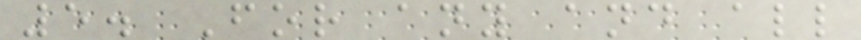5. For any and all
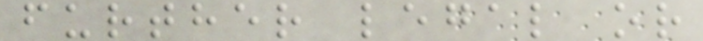further legal or
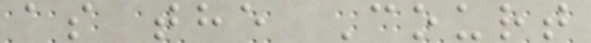as the Court
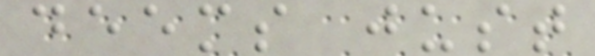deems just
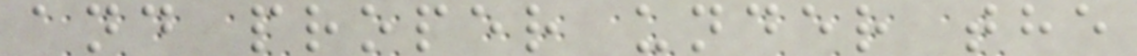and proper under the
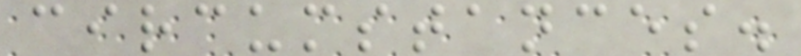circumstances.
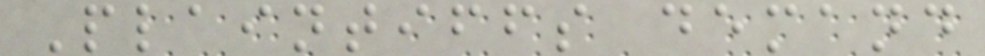Plaintiffs demand
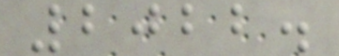2022.
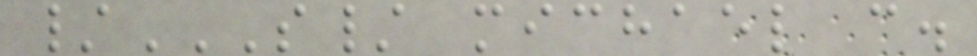/S/ MICHAEL C.
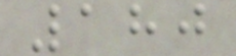180
